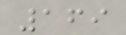169
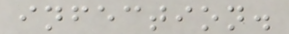infection.
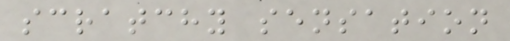scratchy sensation
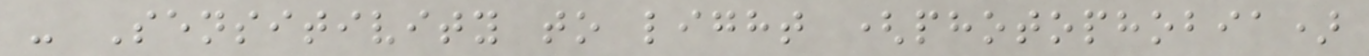- Sensitivity to light (photophobia)
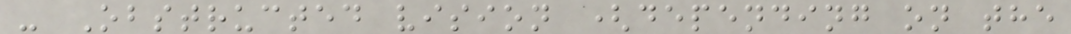- Obstructed vision (depending on the
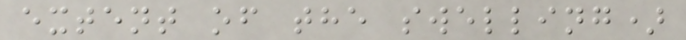extent of the swelling)
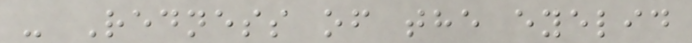- Redness of the eyelid
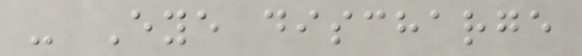- Eye discharge
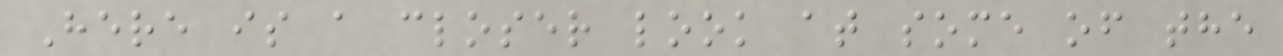Here is a closer look at some of the
